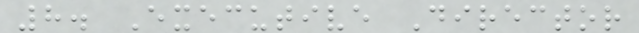8. Executive Director
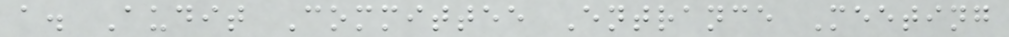a. Audit Committee Entrance Meeting
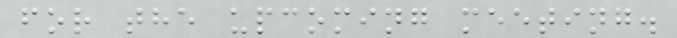for the upcoming meeting.
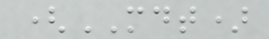(MDT)
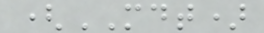(MDT)
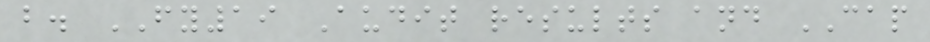b. FY19 Audit results and CAP
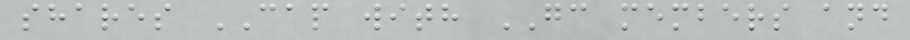shares CAP with GC members and
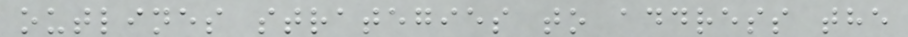outlines strategies to address the
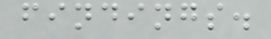findings.
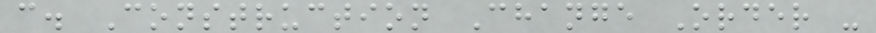c. Construction Change Order -
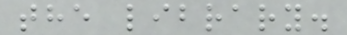the library.
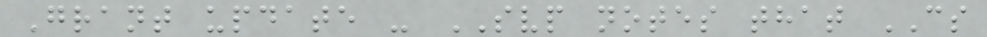Grant update - SVP notes that CS
